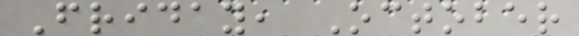Friday, October
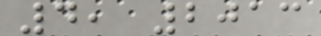4, 2013
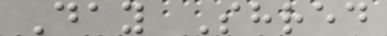Day Shred
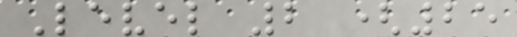Level 2 (25
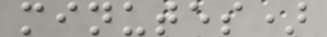minutes)
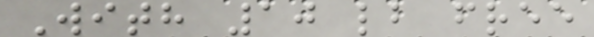With 10 lb free
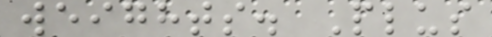weights. Plus
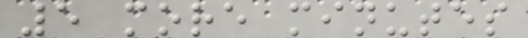5 more minutes
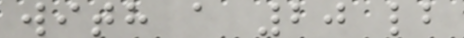with a 20 lb
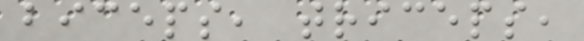biceps, triceps,
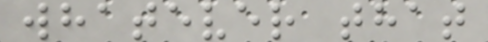whatever that
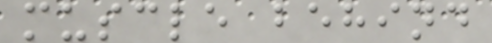muscle behind
